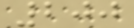200
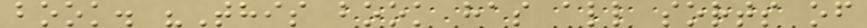book. "This book has all sorts of
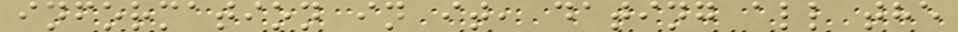information in it, dating all the
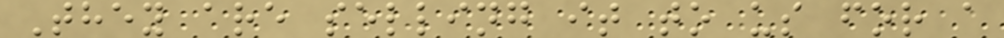They are selling it to us for a
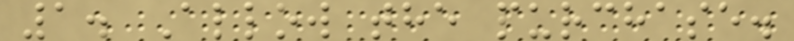1. Allow the purchase.
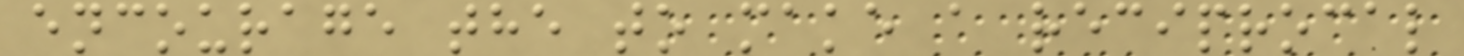encourage the to make a reciprocal
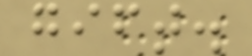gift.
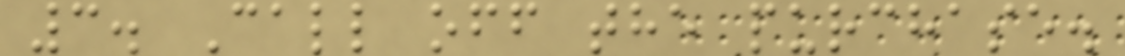3. Call off the purchase.
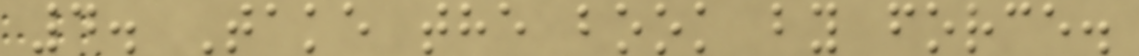4. Take the book by force.
